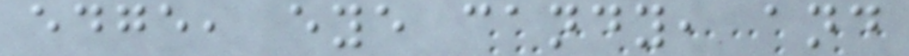edge, eye candy, and
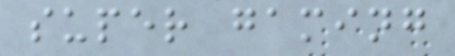super gaming
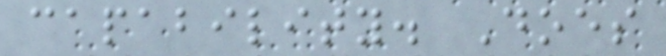capability. Does
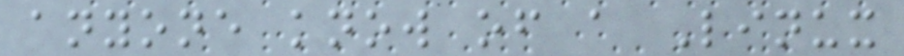anyone know of a Linux
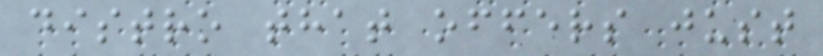distro that offers just
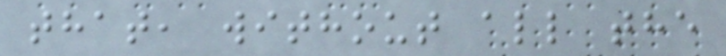that, without all the
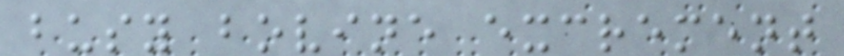busy bovine excrement
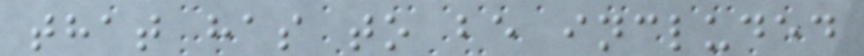that has to be included
